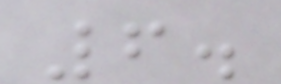6.
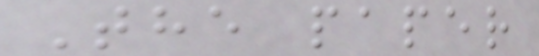The paper
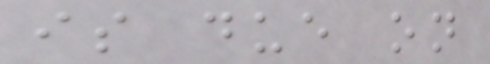is due on
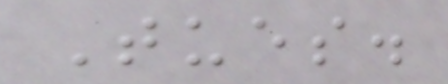Tues.
